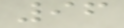96
